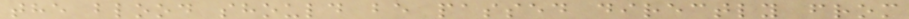the blood should be passed directly from
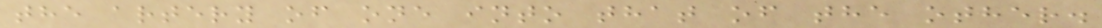the artery of one into that of the other.
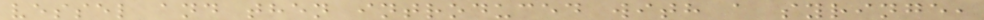vessel and then introduced with a syringe,
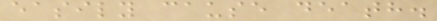easily cause death.
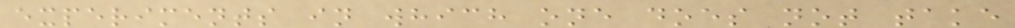experiments in which one does not take
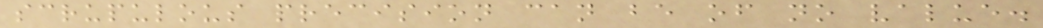scrupulous precision can be of no value.
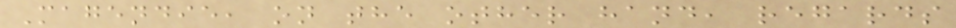Magendie, on the other hand, regards
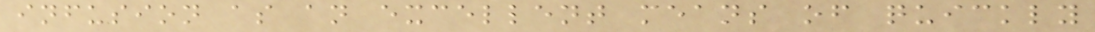infusion as an excellent means of quickly
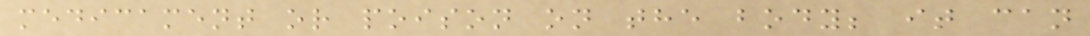medicament or poison on the body; it can
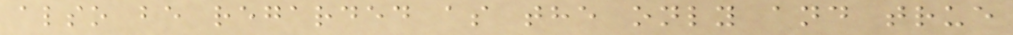also be regarded as the only and true
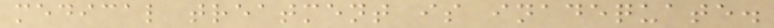medical treatment is inadequate.
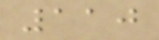110
